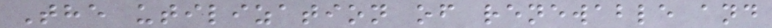The utilization of renewable and
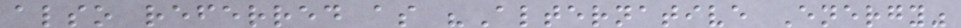also referred as "Alternative Energy"
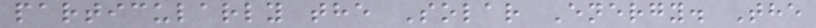particularly the Solar Energy. The
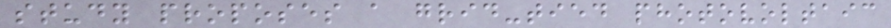study proposes a grid-tied photovoltaic
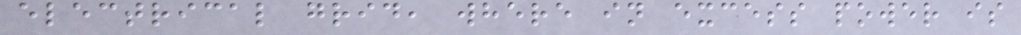electrical grid, where in excess power is
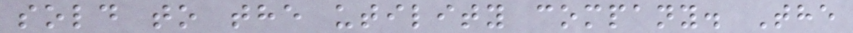sold to the utility company. The
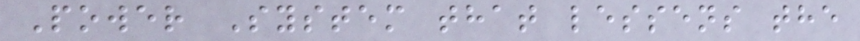Power System that lessens the
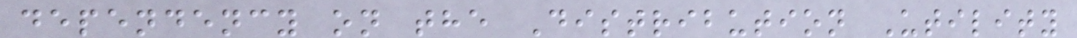dependency on the Distribution Utility
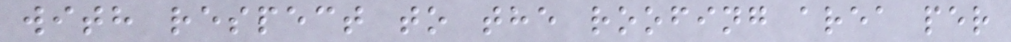with respect to the roofing area per
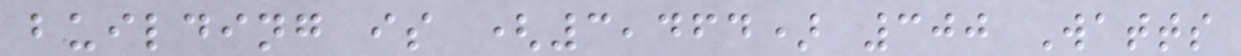building is (3,464) 300 Watts
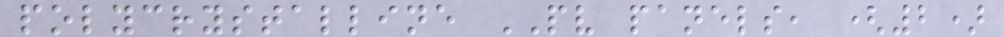polycrystalline PV panels, (2)
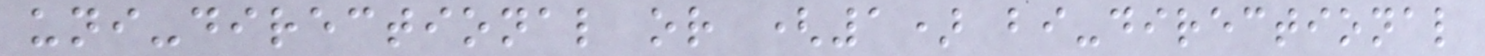uni-directional or (1) bi-directional
